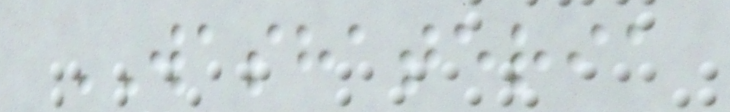WASHATERIA
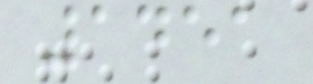1451
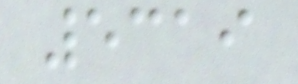5319
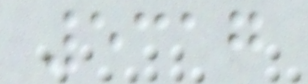5317
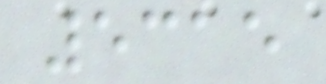5315
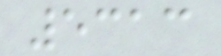5313
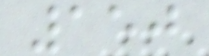150
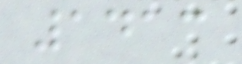1413
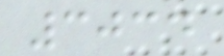3034
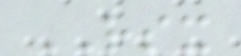RSX
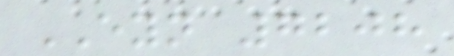EYN 7208
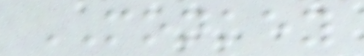MONKEY
